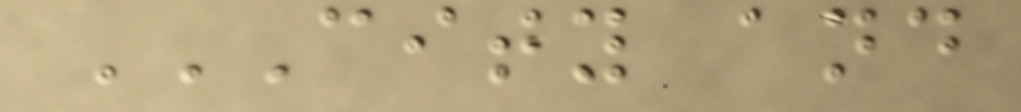CITY AND
